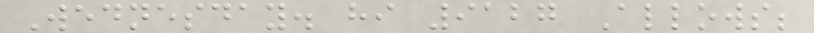Wednesday. hi 9127 Allows;
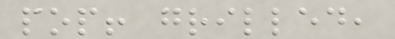pop! grilled,
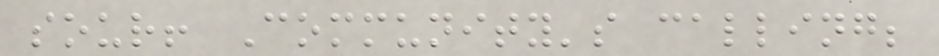sour! Community's calling;
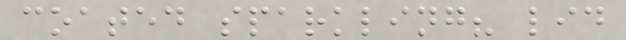coated sparkling? lid
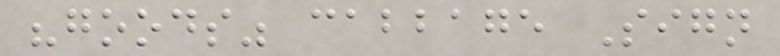"goods" cabbage Sign
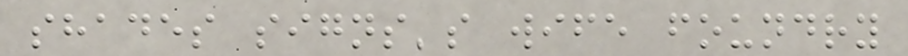shades signs's wife foundry
